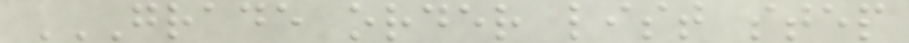GRADE ORDER LIST STEP
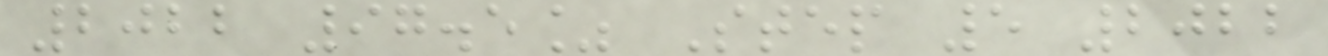2022 97.5% Step 5 2022
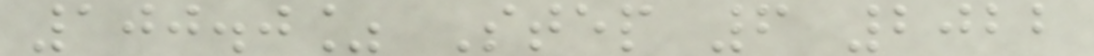100.0% Step 6 2022
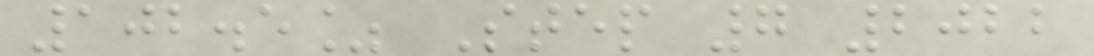102.5% Step 7 2022
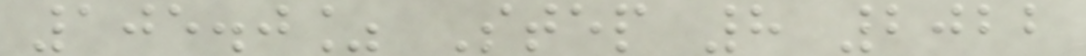105.0% Step 8 2022
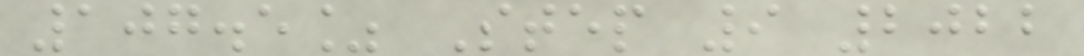107.5% Step 9 2022
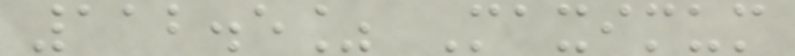112.5% Maximum
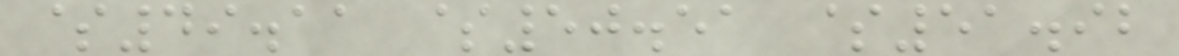$49.11 $50.51 $51.92
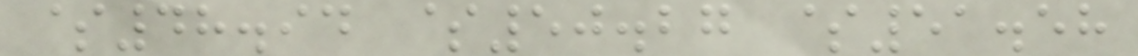$48.94 $50.27 $51.58
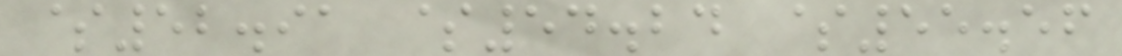$52.91 $54.24 $55.56
